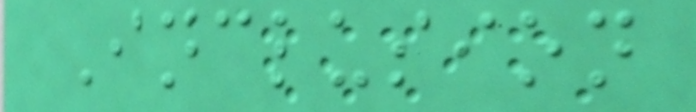Inclusion
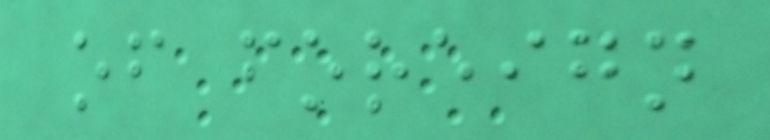of foreign
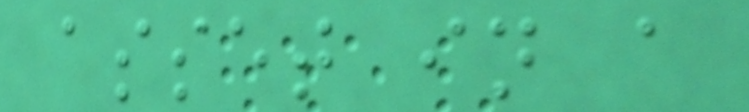asset in a
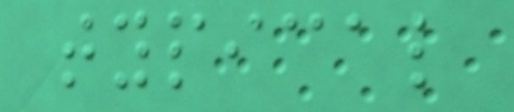typical
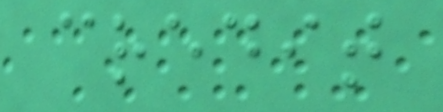credit
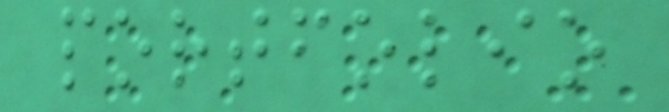portfolio
